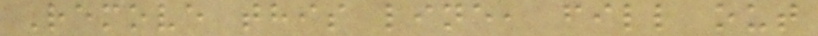Remove this line, fill out
